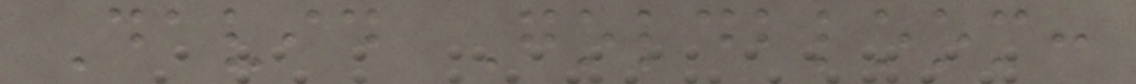David Goldbloom:
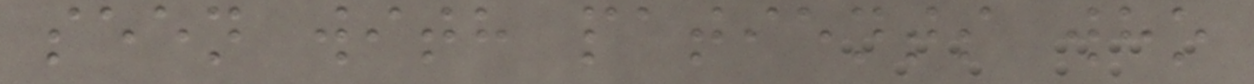seen with patients who
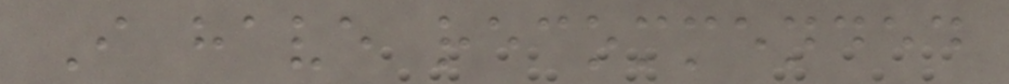I have recommended
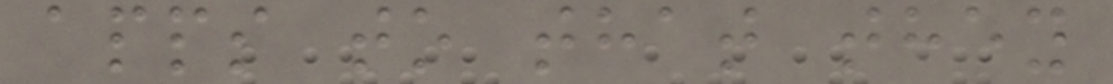apps to that they
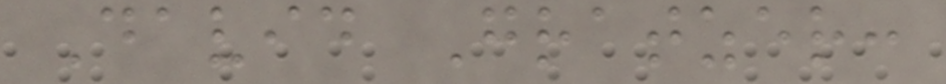David Gratzer:
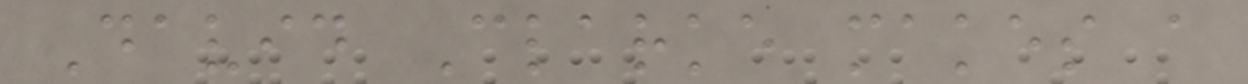David Clarke makes a
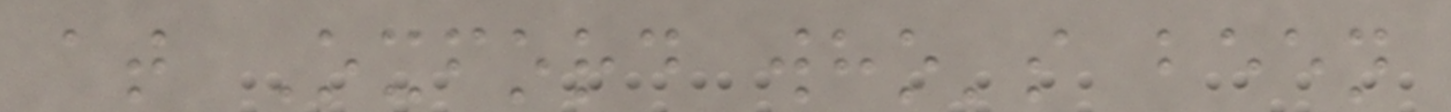at Oxford who's been
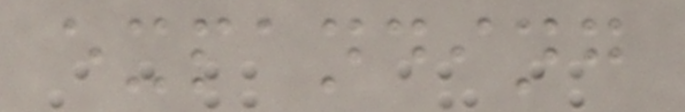expanding
